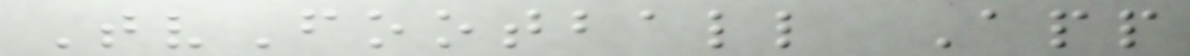TvFootball App
